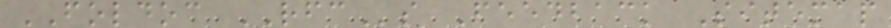FOLDOC RFCs Feedback Sitemap
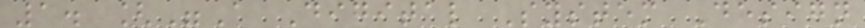1. ["A Digital System Design
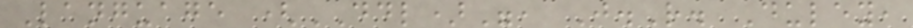Language (DDL)", J.R. Duley,
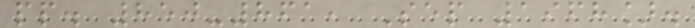pp. 850-861, Sep 1968].
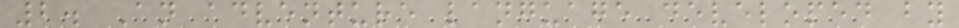2. An adventure language developed by
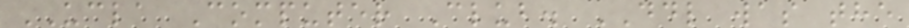UCLA Computer Club. DDL was the
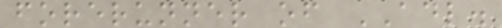forerunner of ADL.
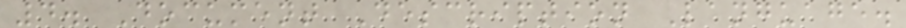4. Document Description Language.
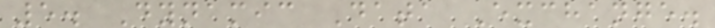5. Dynamic Data Exchange.
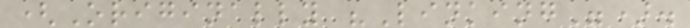(Originally "Linking").
